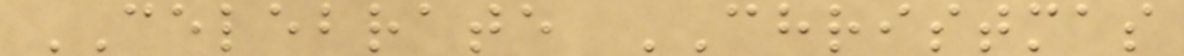CELEBRATE CHRISTMAS
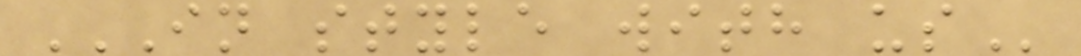IN STYLE WITH US
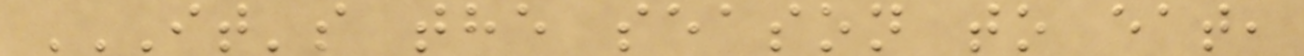IT'S THE SEASON TO EAT,
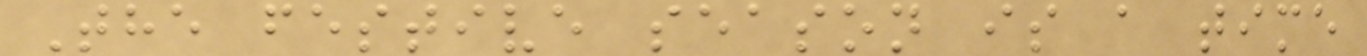The festive season is a time
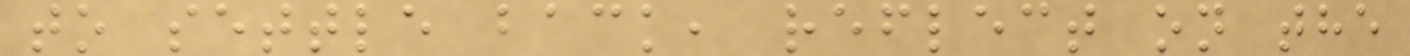to settle back, reflect on the
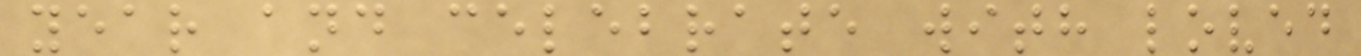year and celebrate with loved
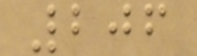206
